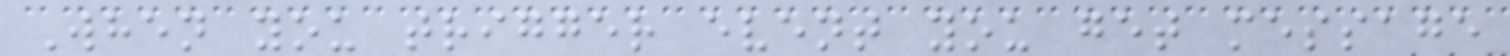When you trigger event you get message
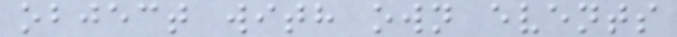object with own events
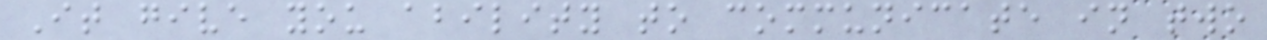It give you ability to communicate in two
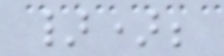});
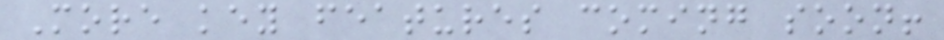More key features coming soon!
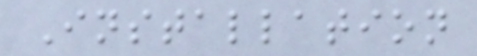Installation
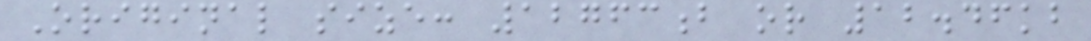Original size: 12763b or 12.46kb
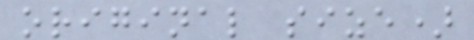original size)
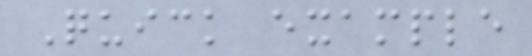Quick example
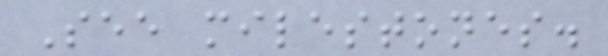See milestones.
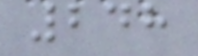248
